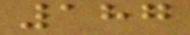187
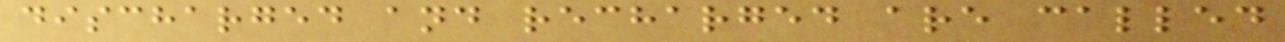discharged and recharged are called
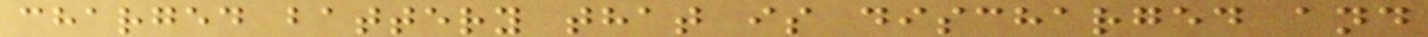charged battery that is discharged and
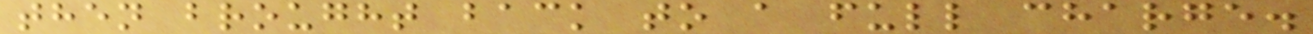then brought back to a full charge.
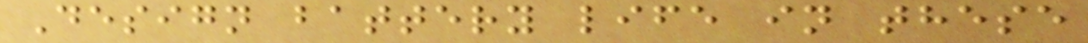Design battery life in these
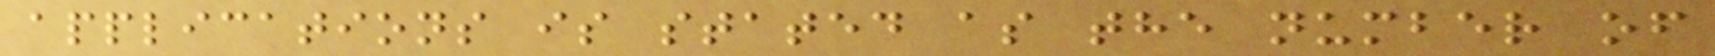applications is stated as the number of
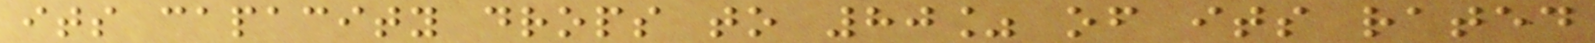its capacity drops to 80% of its rated
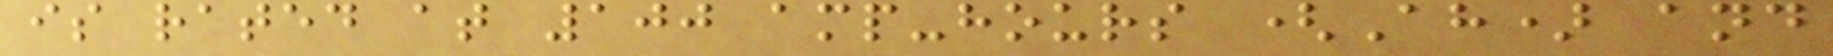is rated at 100 amp-hours (Ah) and
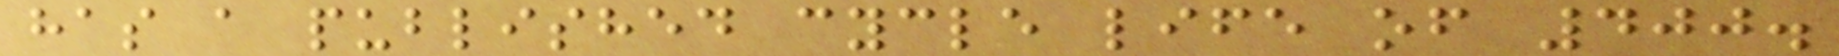has a published cycle life of 400.
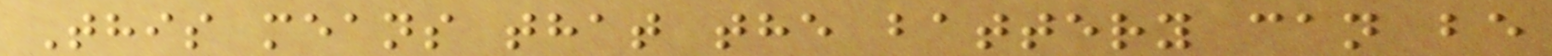This means that the battery can be
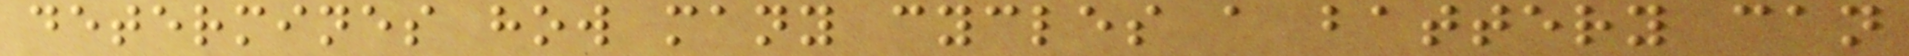determines how many cycles a battery can
